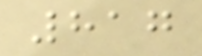817
